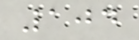104
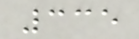335
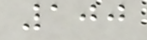100
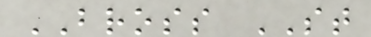BROSS ST
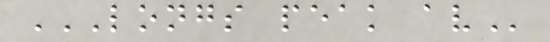LONGS PEAK AV
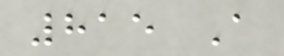815 A
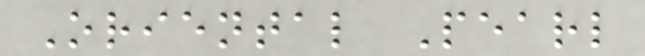Oriental Pearl
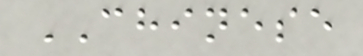CHINESE
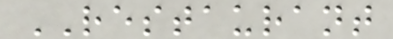RESTAURANT
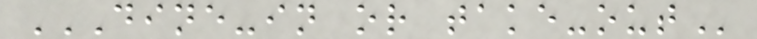DINE-IN OR TAKE-OUT
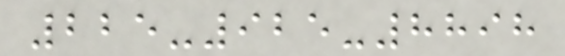225-925-8898
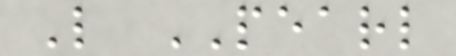L PEARL
